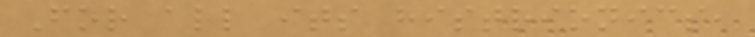For all its histrionics,
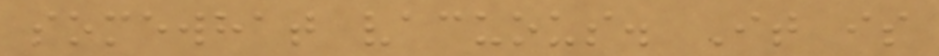somewhat vacuous. It is
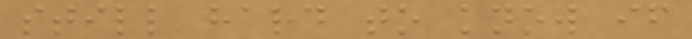still hard to know if
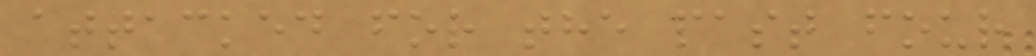attacked for the past four
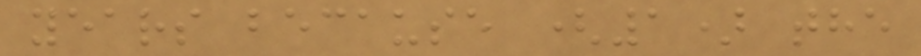years because (1) the
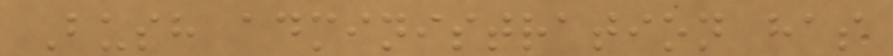Bush administration has
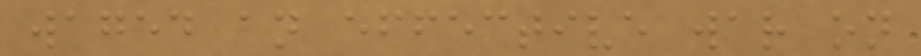waged an effective war on
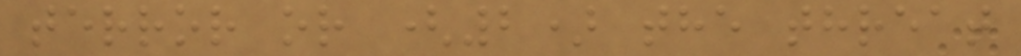terror or (2) the threat
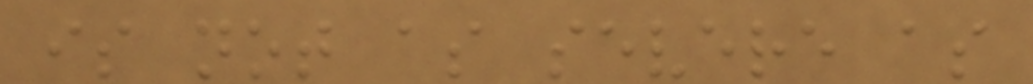is not as severe as
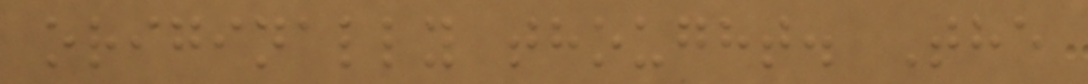originally thought. The
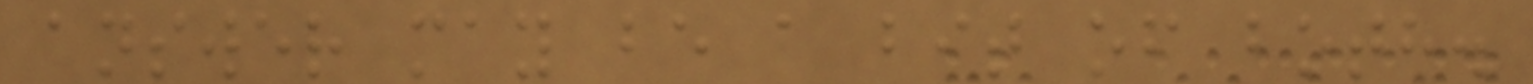answer may be a bit of both.
